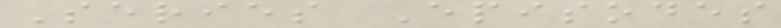Series Episodes
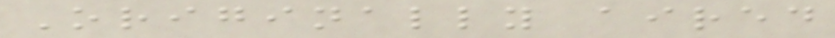Originally aired
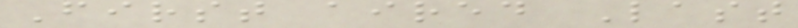First aired Last
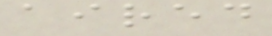aired
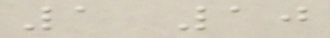1 10
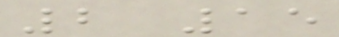2 15
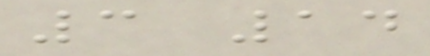3 14
